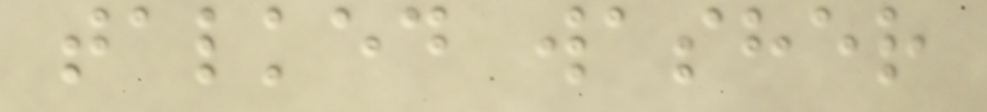talked washer
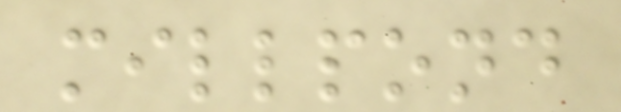millpond
